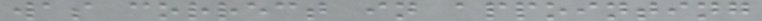was correct in appointing
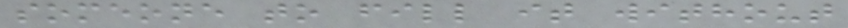someone to fill it without
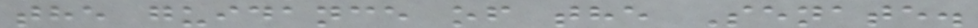the guidance of the Senate.
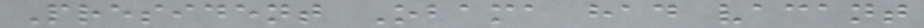President Obama had vacant
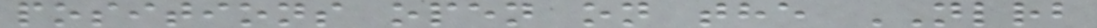positions open on the NLRB
